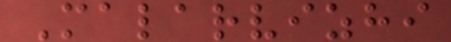Malarvizhi
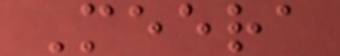Meera
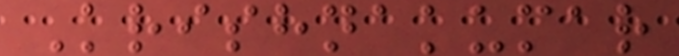Krishnakumar
